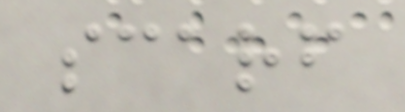scarf
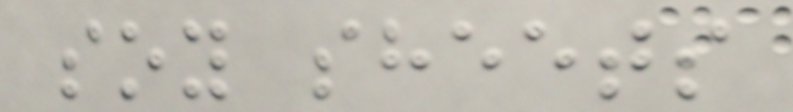soy sheets
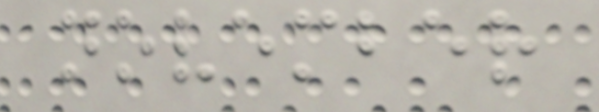november
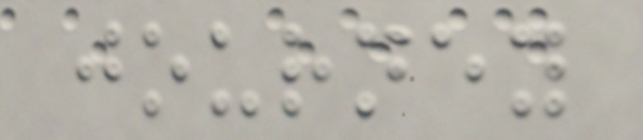journey
